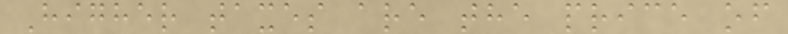Higher taxes are the price of
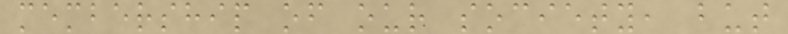membership of our society, but
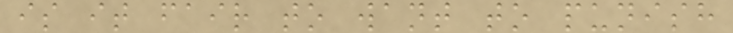is it fair to want to punish
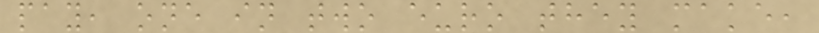pay, one in two euro they make,
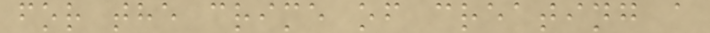for the crime of creating a
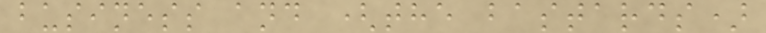business and (the bastards)
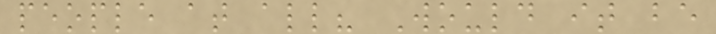people at all? Would it be
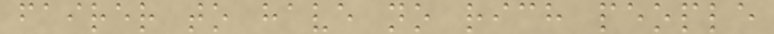fairer to have no rich people
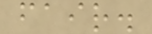fair.
